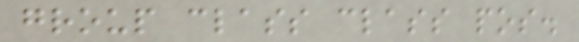group class class pos.
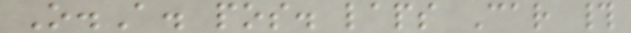O.A. pos. laps Car #
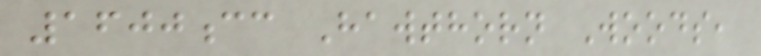1600cc Hawthorn Woods,
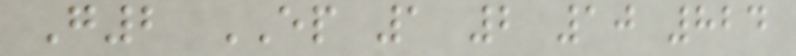G2 EP 1 2 10 824
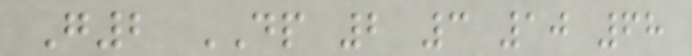G2 DP 2 3 10 68
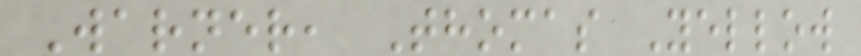Warner, Thomas Yellow
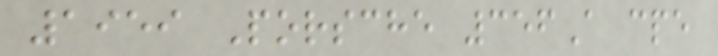1959 Porsche 356A cpe
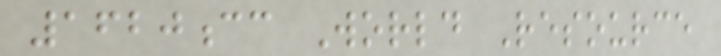1620cc World Resource
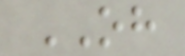OH
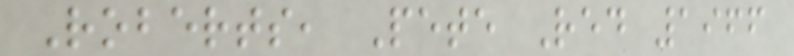Roberts, Pete Red 1966
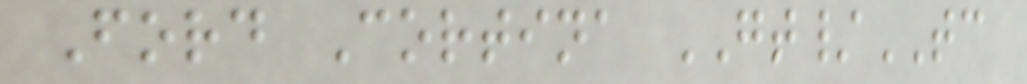Ford Cortina GT/TC
